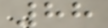88
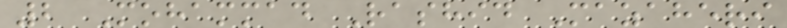2 Mohammad Rashid Mazaheri
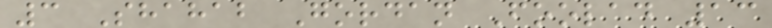3 Shahab Gordan Foolad 13
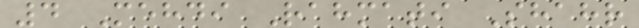4 Mehdi Rahmati Shahr
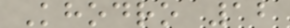Khodro 12
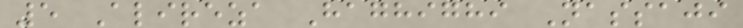5 Alireza Haghighi Nassaji
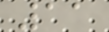11
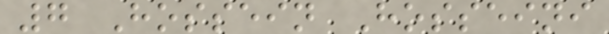7 Hossein Hosseini
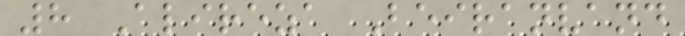8 Alireza Beiranvand
